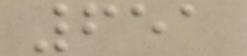651
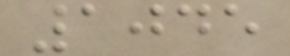1045
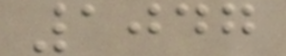1047
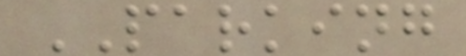PARKING
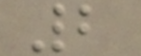2
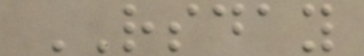RSDAY
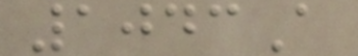1043A
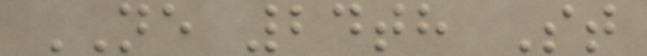NE 24th St
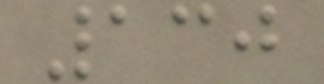130
